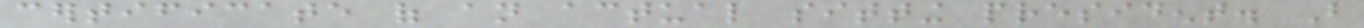certificate of an actual sitting president. But
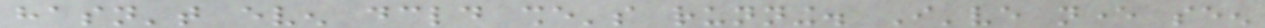hasn't even declared she's running. I've never seen
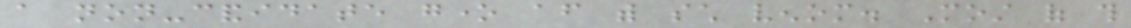a non-candidate gone after with such venom. Most of this
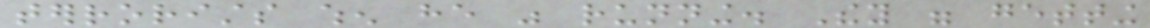terrorists when he was running. They were getting
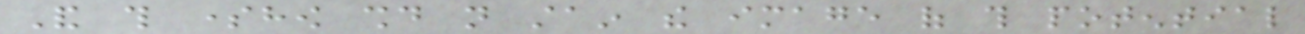And this somehow should not stain the image of this potential
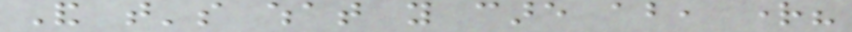And that's what you care about, right?
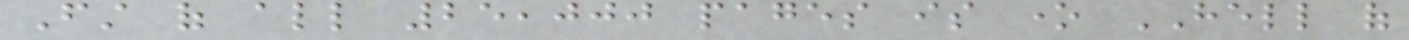First of all 25,000 pages is one HELL of
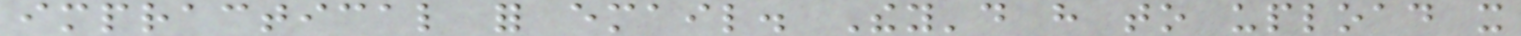impractical for email. They'd have to upload it
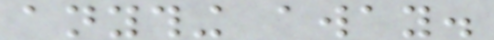anything away.
